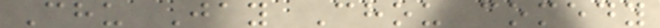Chu Jay Chou comedy
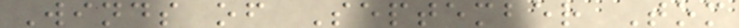Winds of September Tom
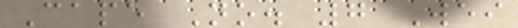Cape No. 7 Wei
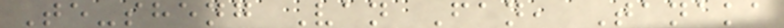Te-sheng Van Fan, Tanaka
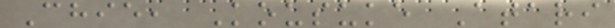Chie, Kousuke Atari
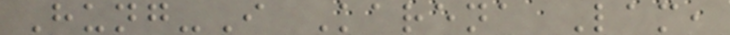Hung-I Karena Lam,
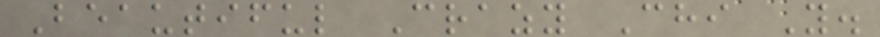Beautiful Crazy Chi Y.
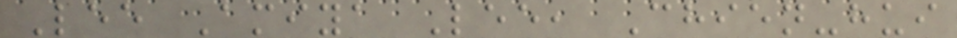Lee Amiya Lee, Chien-hui
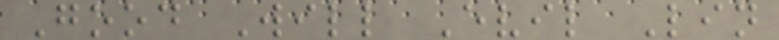Good Will Evil Lin
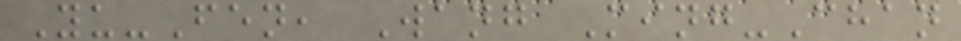Yu-Fen, Wang Ming-Chan
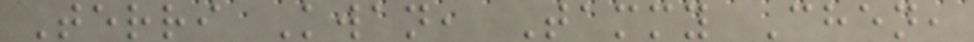Terri Kwan, Tammy Chen,
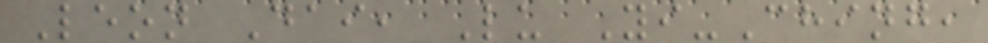Leon Dai, Lu Yi-Ching,
